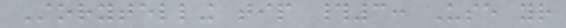Storytelling tip #3: Use your
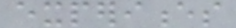experiences
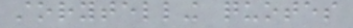storytelling quotes
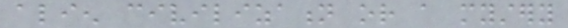alien civilization or a mystery
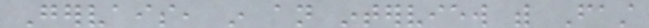Gervais, in an interview with Fast
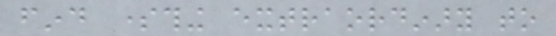find something extraordinary to
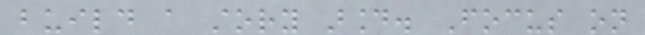build a story around. Focus on
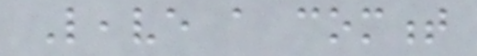Leave a comment
